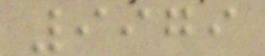9979
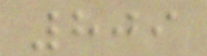809
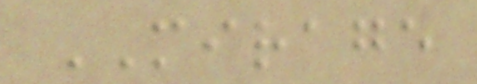MIRAGE
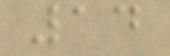14
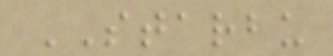STARBU
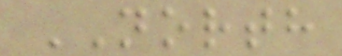NORTH
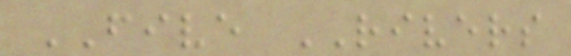FIVE RIVERS
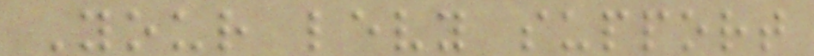Your levy support
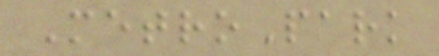MetroPark
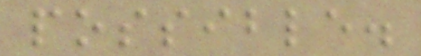possible.
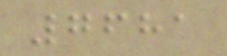7681
